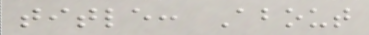title: About
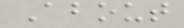About
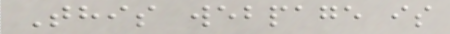This webpage is
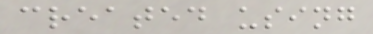created using
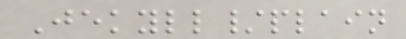Jekyll/plain
